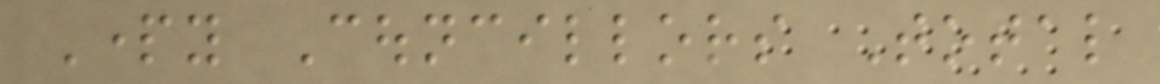Party Councillors Total
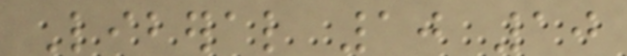Liberal 10 10
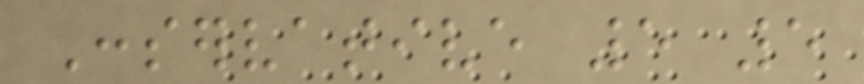Conservative 5 5
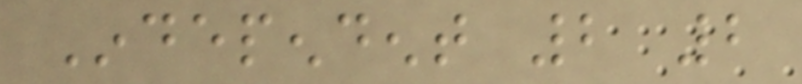Independent 2 2
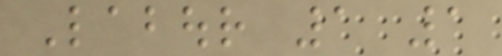Labour 1 1
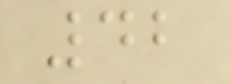42
